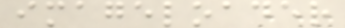imageloader
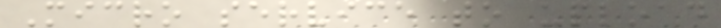Micro service to upload
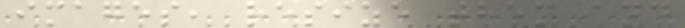images, resize them and
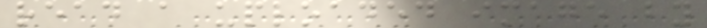read a uploaded image by
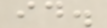id.
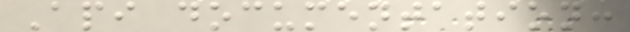Api documentation:
